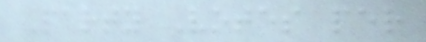Party Votes per
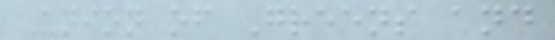Union of Greens and
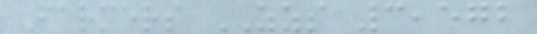Farmers ZZS 3,572
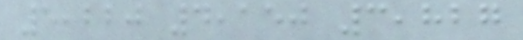5,220 4,150 3,827
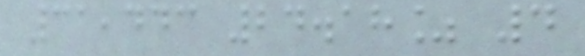31,443 24.18% 4
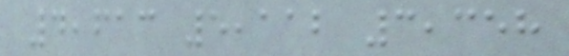4,613 5,112 3,358
